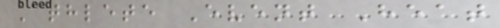Athlete Event Heat
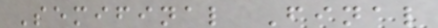Semifinal Final
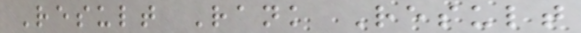Result Rank Result
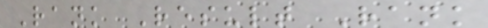Rank Result Rank
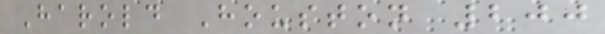Harold Houston 200
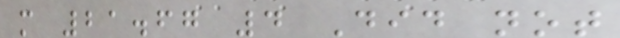m 21.67 4 Did not
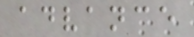advance
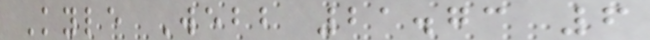Kyle Webb 21.73 6
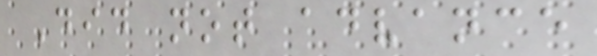Did not advance
